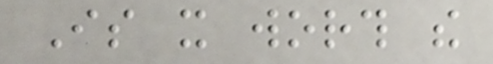Is it worth the
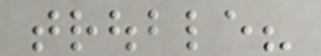trouble?
